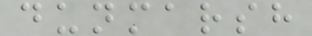dunmarsh
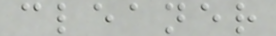cleaner
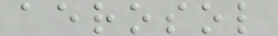aerosol
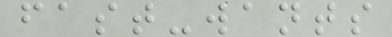fast-wants
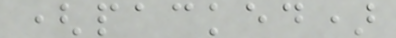(packed)
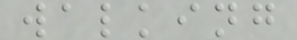walking
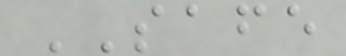SAFE
